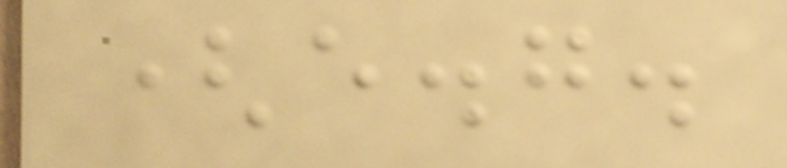(e.g.
